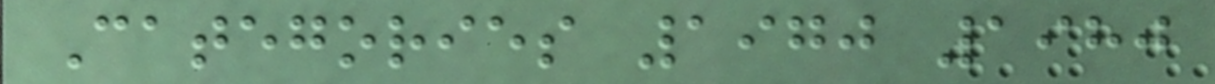Categories 1970 1980
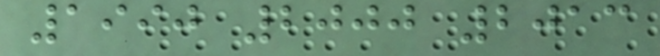1990 2000 2013
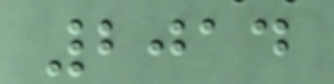2014
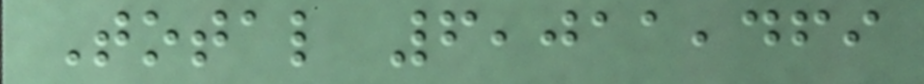Total 6,011,469
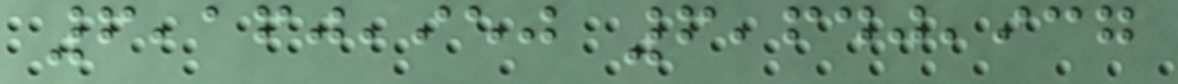6,160,950 6,640,937
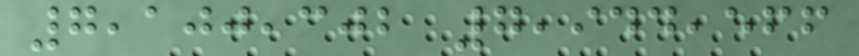7,100,302 7,944,566
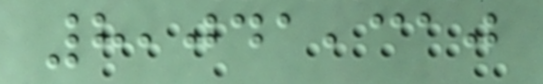8,041,310
